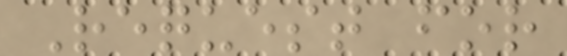Request for
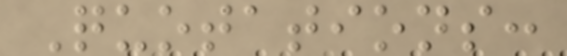Quotations:
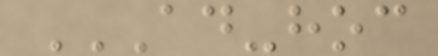AD-HOC
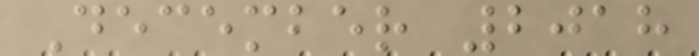December 2018
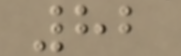82
